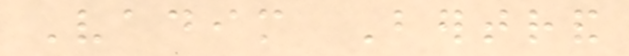Vadim Bertrand
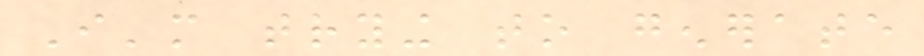I'm trying to generate
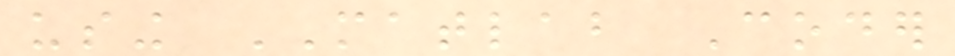using MATLAB Coder
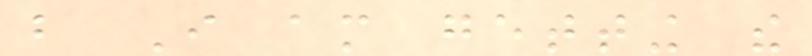but I am getting the
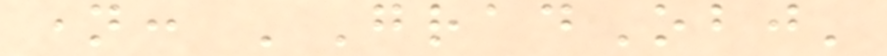name: 'GradObj'
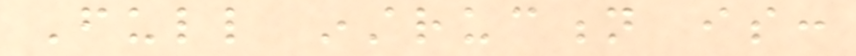Full instruction is:
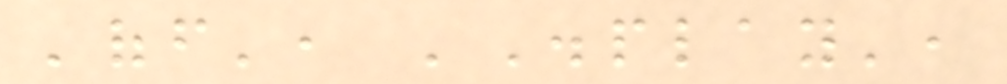'off', 'Display',
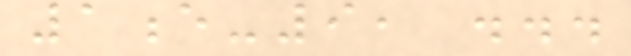1e-9, ...
